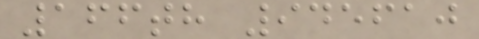166th 945610
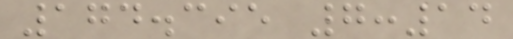174.395 7:14
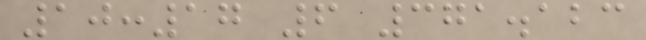10:17 6 371.123
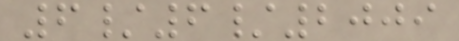6/6/2009
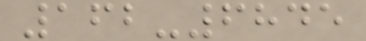162-6845
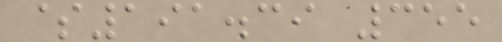$191.39 355
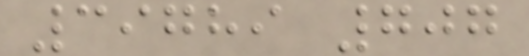39789 707
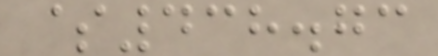$438.73
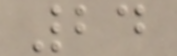24
